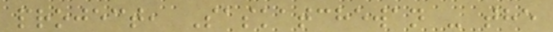project, Saskatchewan - the
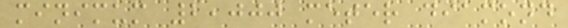minimum 2,000 meter diamond
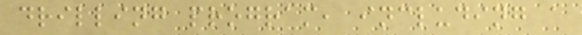drilling program, including a
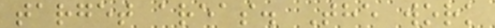target areas. The work
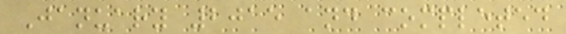January 2015 and completed
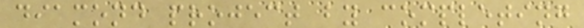diamond project by completing
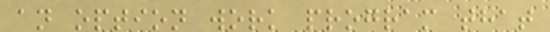an option work program that
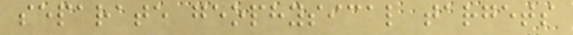separate geophysical targets
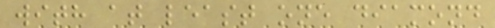with at least one diamond
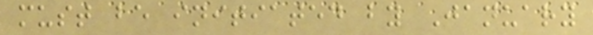must be initiated by January
